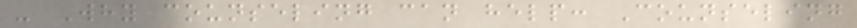- Why counseling can help: Counseling
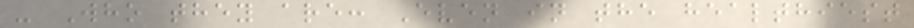- Who they are: Even in the healthiest
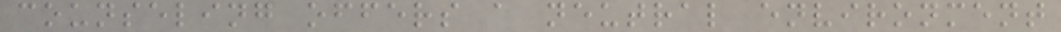counseling offers a neutral environment
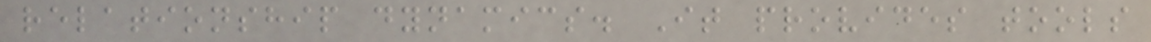relationship dynamics. It provides tools
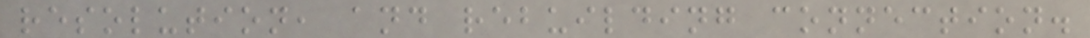resolution, and rebuilding connection.
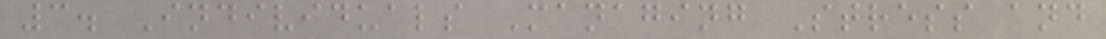3. Individuals Managing Stress and
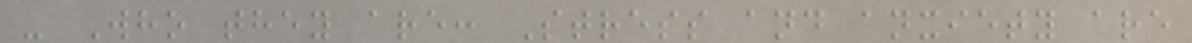- Who they are: Stress and anxiety are
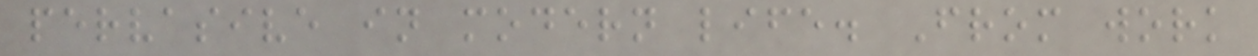pervasive in modern life. From work
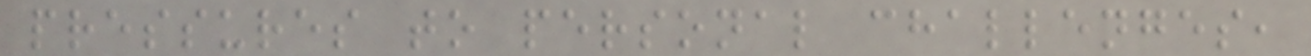pressures to personal challenges,
